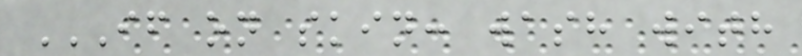IF ON SKIN: WASH WITH
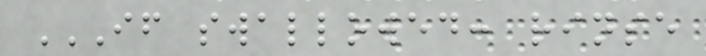IF SWALLOWED: RINSE
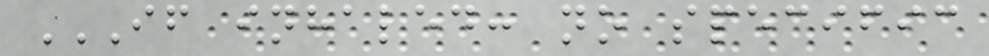IF INHALED: NO SPECIFIC
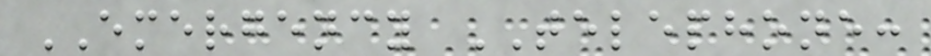EMERGENCY TELEPHONE:
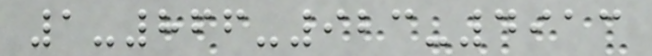1-866-923-4913
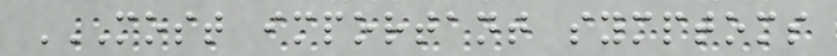MOST IMPORTANT SYMPTOMS
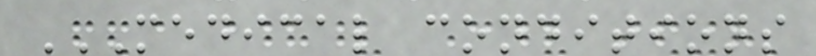MEDICAL CONDITIONS
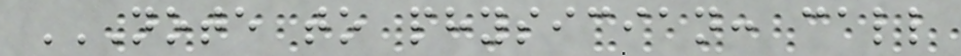NOTE TO PHYSICIAN: CALL
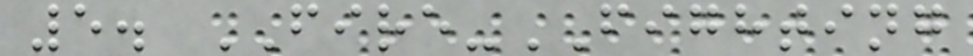5. FIRE-FIGHTING
